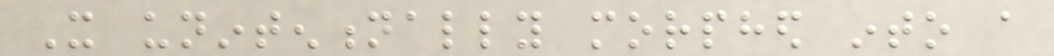It unintentionally morphed into a
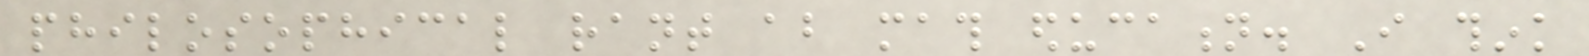philosophical rant about math education. I think
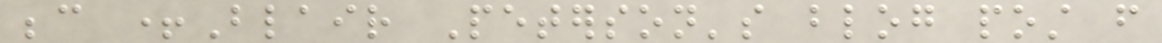because +Blair Peterson's blog post from
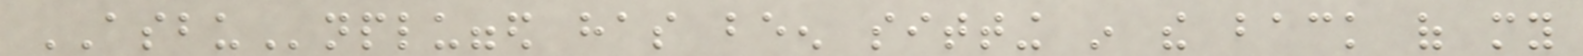ASBUnplugged has been sitting in the back of my
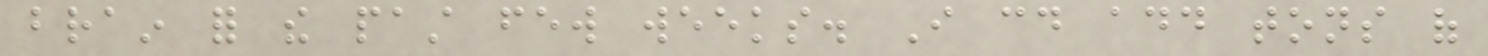brain for the past few weeks. I could add tons of
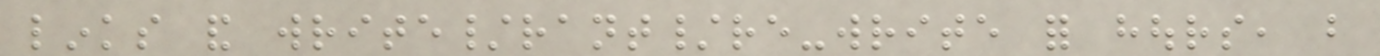links and write/rant/re-write for hours, but
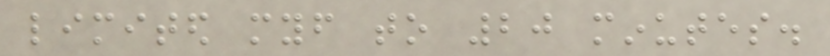limited myself to 20 minutes.
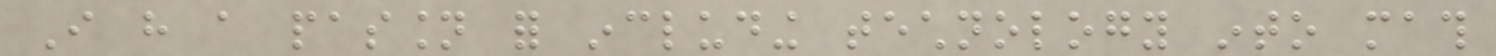I have a passion for including technology into math
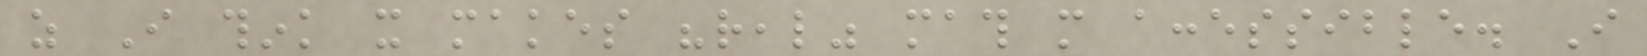as I think it makes "real" math more accessible. I
